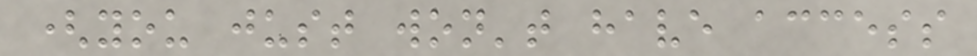(you just won't have access
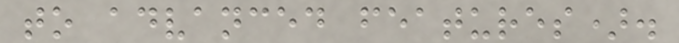to advanced features).
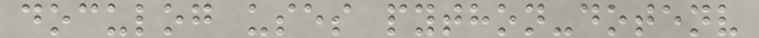doculog uses python-dotenv
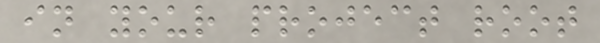in your project root
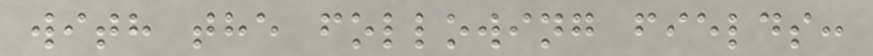with the following fields:
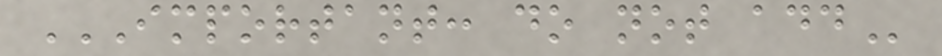IMPORTANT: DO NOT ADD
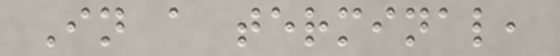In a terminal,
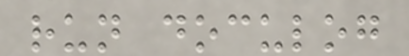run doculog
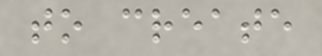to create
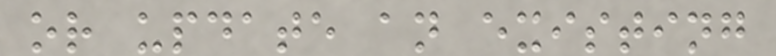or update an existing
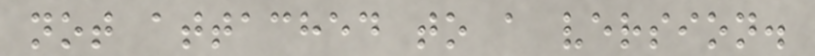not attached to a version.
